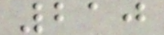210
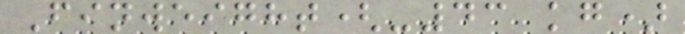Finweight(-43 kg)
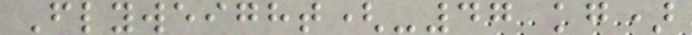Flyweight(-47 kg)
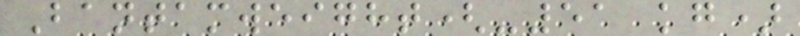Bantamweight(-51 kg)
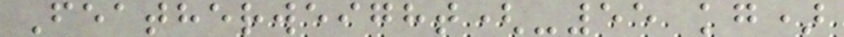Featherweight(-55 kg)
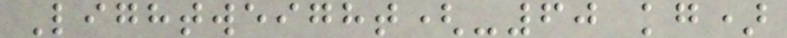Lightweight(-60 kg)
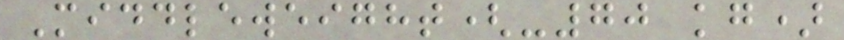Middleweight(-70 kg)
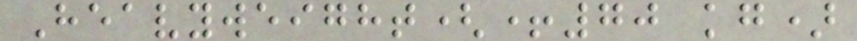Heavyweight(+70 kg)
